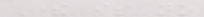There is no
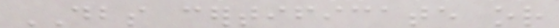DBS certificate or
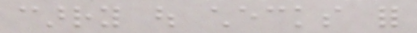carry out checks for
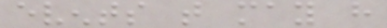events that may have
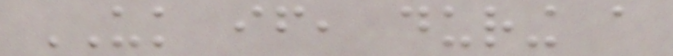UK if, during a
